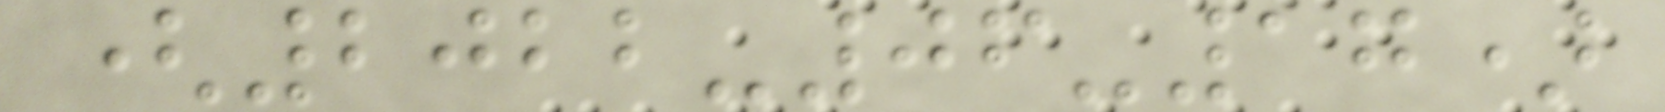(2022-06-17)
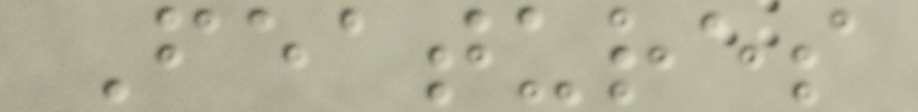Features
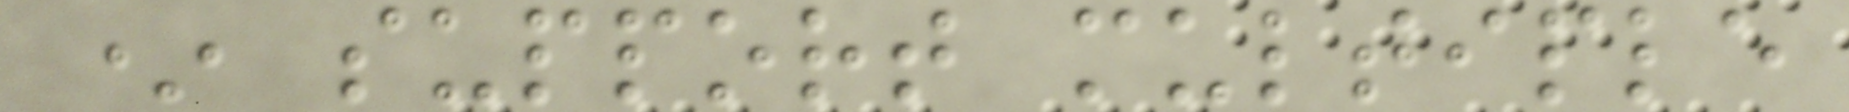* support multiple
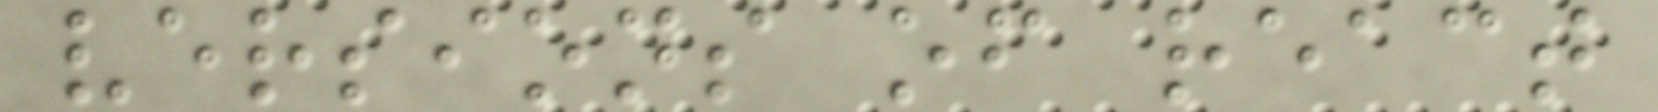versions of react
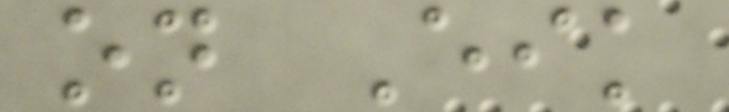on Eik
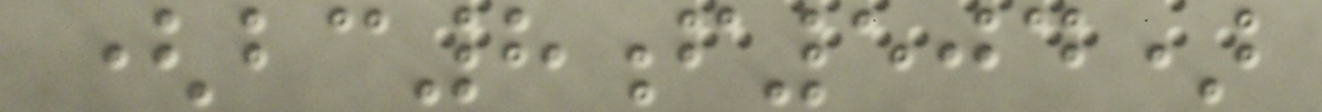(bc8f504)
